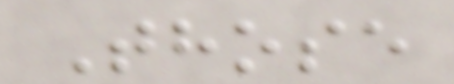Those
